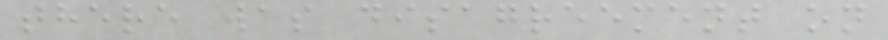there was disagreement on
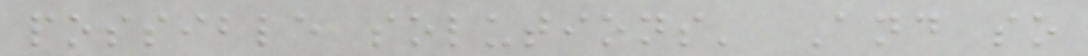possible solutions' And so
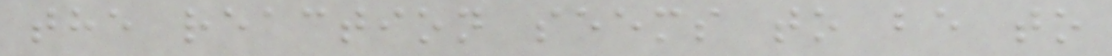the reaction seems to be to
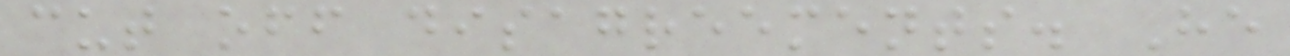cut off disagreements. He
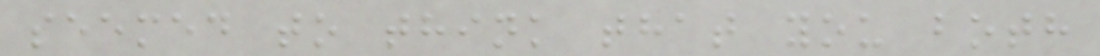seemed to think that you both
